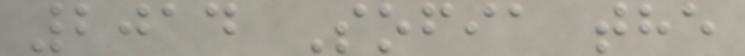2014 Sofia the
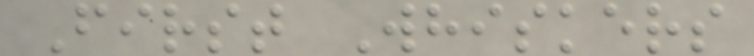First Whiskers
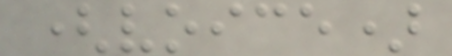(voice)
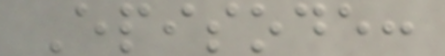Episode:
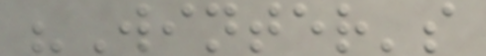"Winter's
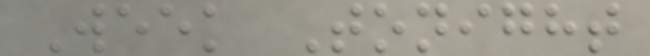Week Tonight
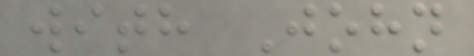with John
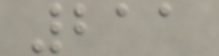211
